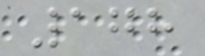178
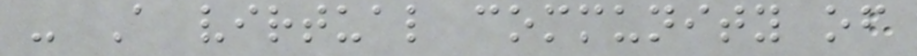- A virtual community of
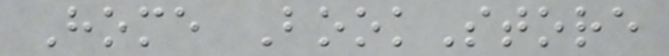Home BookStore
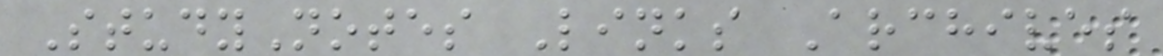StudyNotes Links Archives
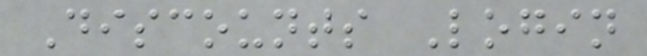Discounts Login
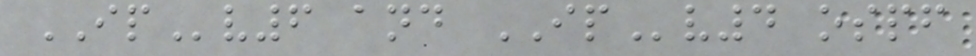IPv6 and IPv4 ospf
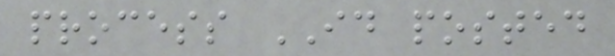process ID posted
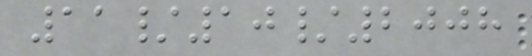11/10/2008
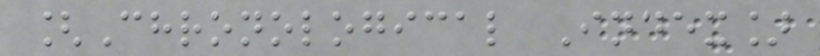[Chronological Index]
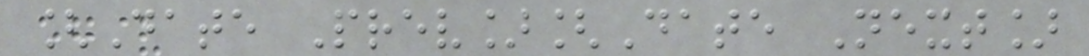[Date Prev][Date Next]
